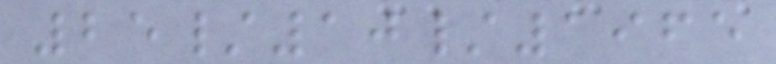25/10/1965
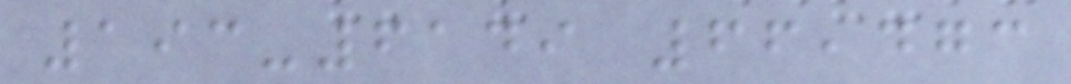193-6149 66,473
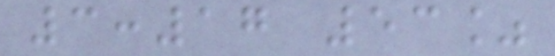3:17 53%
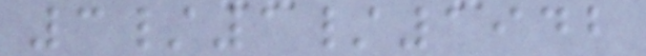3/1/1942
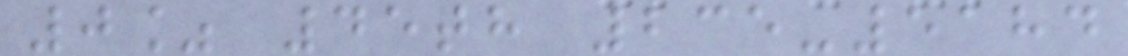0% 45th 235-5184
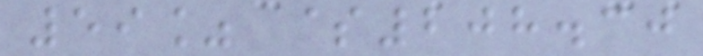59% $208.30
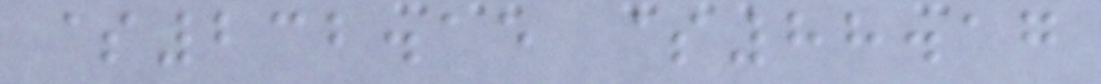$232.15 $88.17
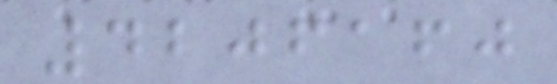4206160
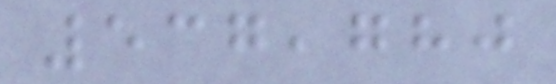537,780
